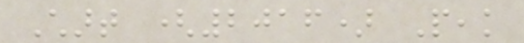Chart (2016) Peak
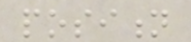position
